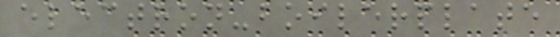electron-boilerplate
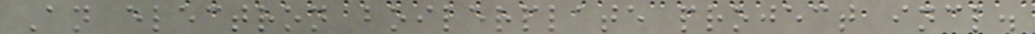An electron boilerplate project incl.
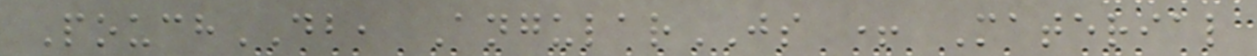PouchDB, AngularJS + Material
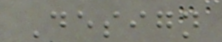Design
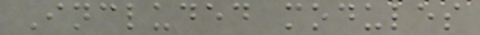Included modules
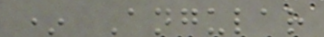* Angular
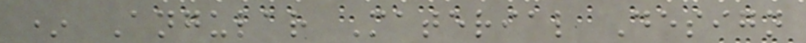* Angular Material Design
